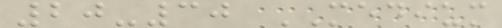20-30 MEDIUM
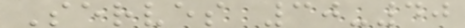Serves 30-40
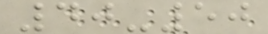40-50
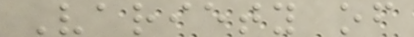Variety of
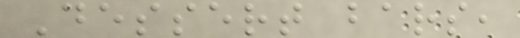Dessert bars,
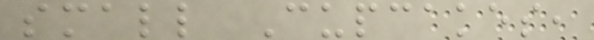small Cupcakes,
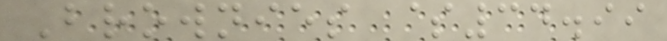Brownies $34.99
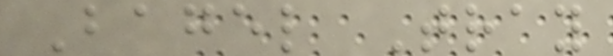Bagel Tray
